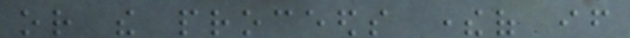or the proceeds thereof if
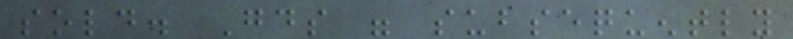sold. Goods were subsequently
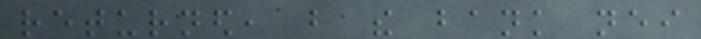returned, but the bank neither
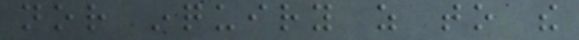nor inquiry as to the
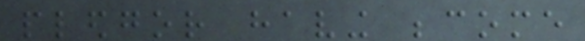pledgor having become
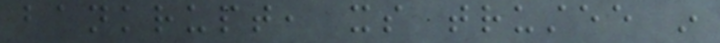bankrupt, its trustee in
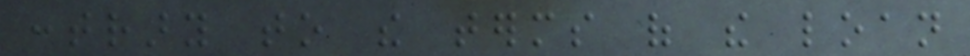contrary to the terms of the loan
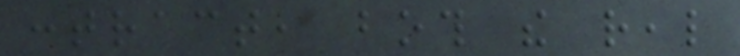contract, both the real
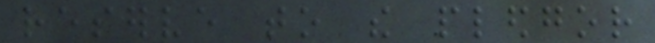reserve to the pledgor
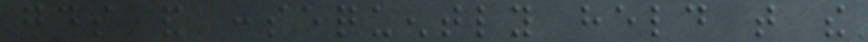goods and consequently held that the
